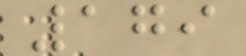179
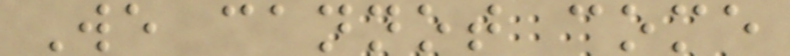We cannot come
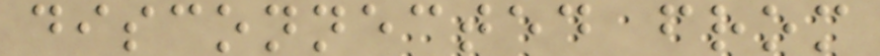disconnected from
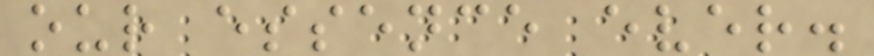our essence ever.
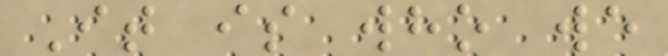It is who we
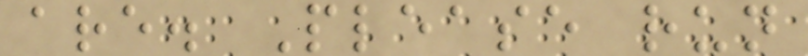are. Please run
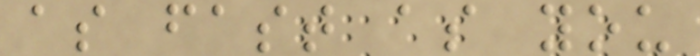as fast as you
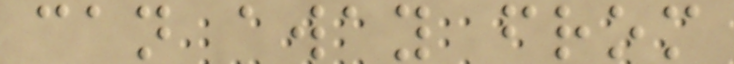can away from
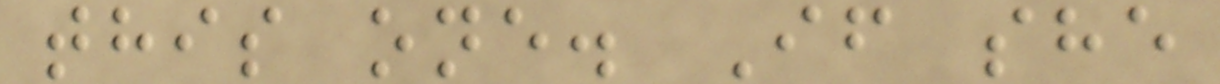this one. If she
